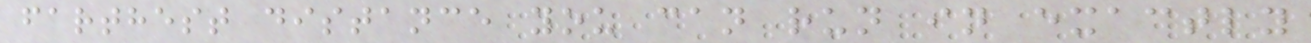farthest distance you can run in exactly
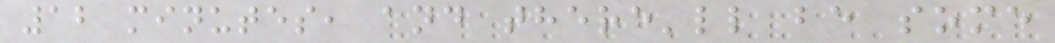12 minutes, and there'll be some
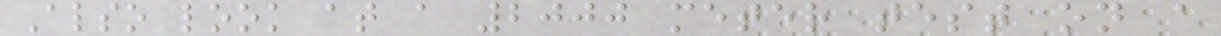Also look at a 2000 meter test on a
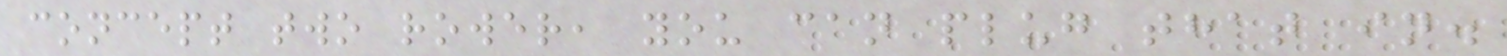concept two rower, you can plug that in.
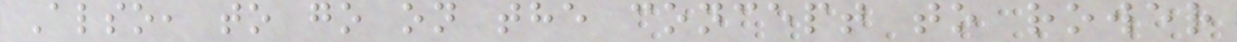Also, to go on the concept to rower
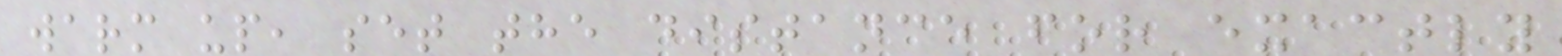warm up, set the distance for exactly
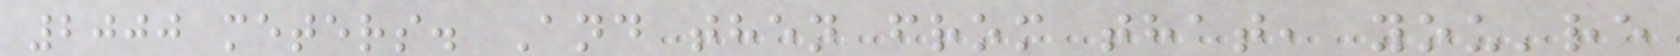2000 meters. And then from that, you're
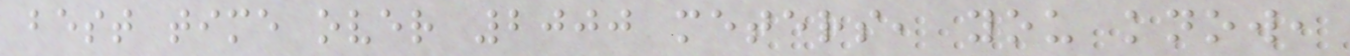best time over 2000 meters, you know,
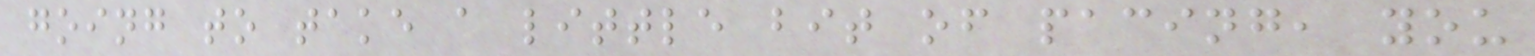going to take a little bit of pacing, you
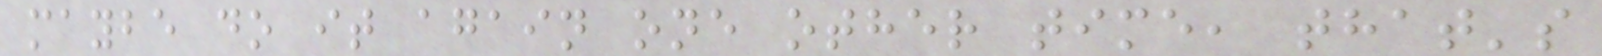maybe do it again one other time, that's
